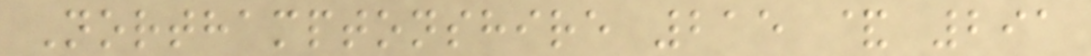Northamptonshire 215 & 291
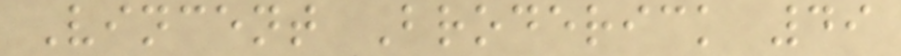Vincent Broderick 49
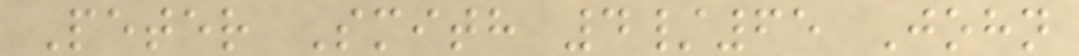Peter Smith 4/65 John
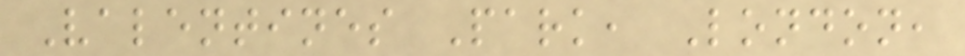Valentines Park, London,
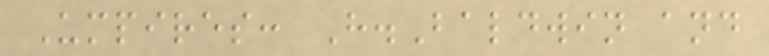Umpires: H.Baldwin and
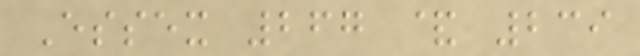Essex 267 & 239
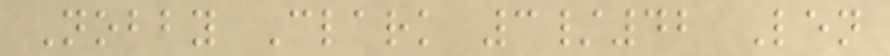Nobby Clark 3/42 Len
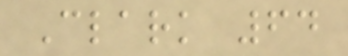Clark 64
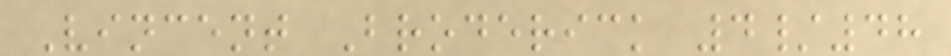Vincent Broderick 4/48
